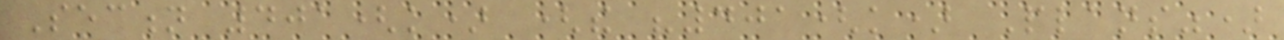Section 401(k) (the "401(k) Plans")
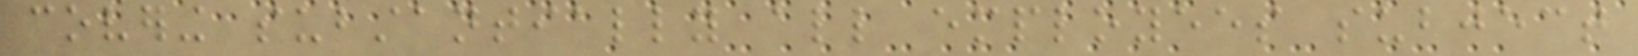covering substantially all employees subject
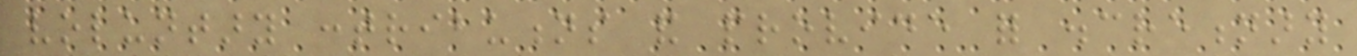voluntary contributions and provide for discretionary
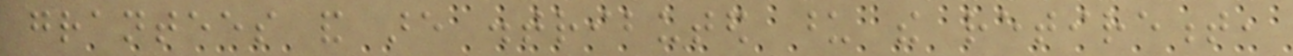grantees and are distributed upon the retirement,
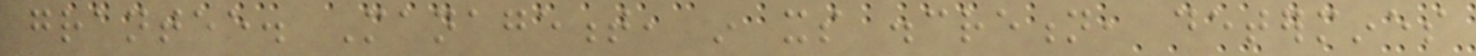grantee. Management, in its discretion, determines
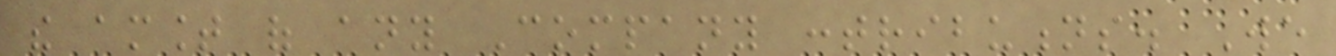the amount of any Company contributions. We
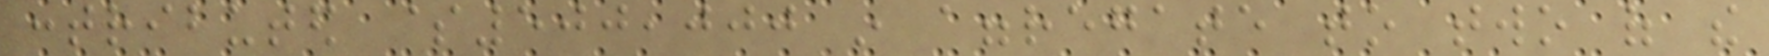contributed $500,000 in aggregate to two of the
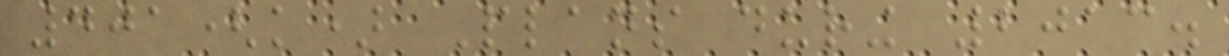401(k) Plans during 2013.
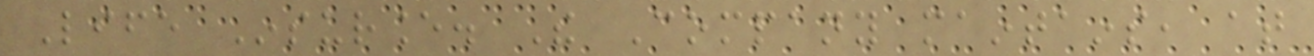Life Insurance. The Company maintains, at
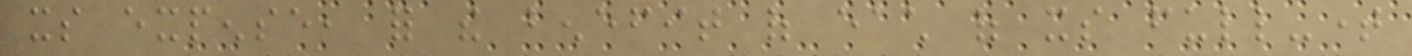its expense, for the benefit of each of its full-time
